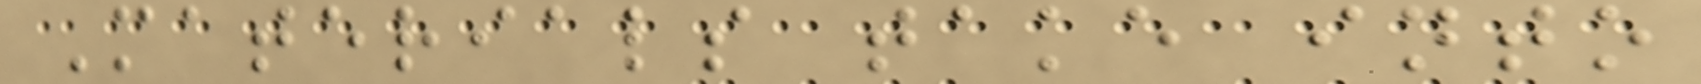Materials take into
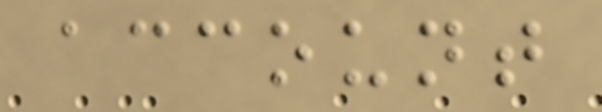account
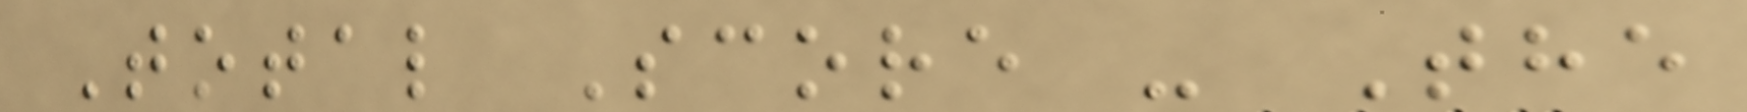Total Score - The
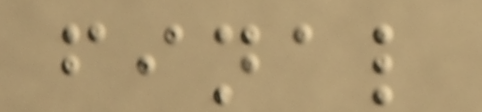final
